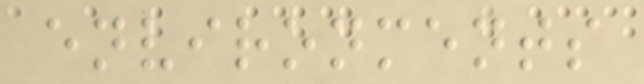environments
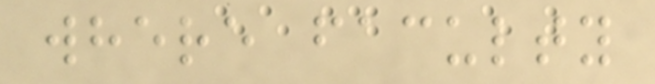where faculty
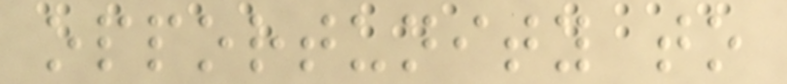opportunity to
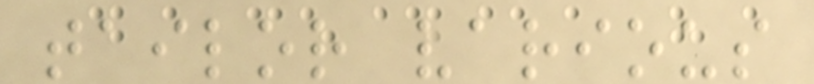tailor various
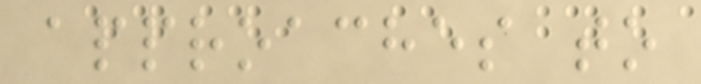approaches to
